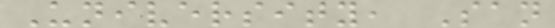University, San
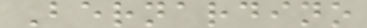Bernardino
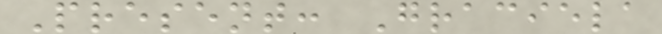Present: Graciela
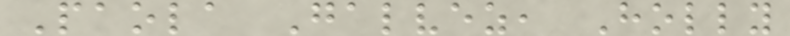Paola Galvez, Holly
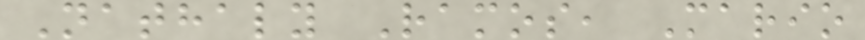Nathaly Ramos, Mario
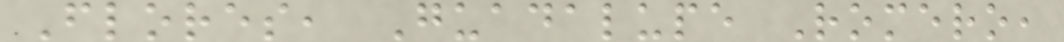Flores, Guadalupe Romero,
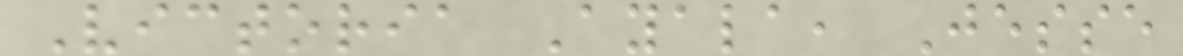Victoria Ayala, Jesse
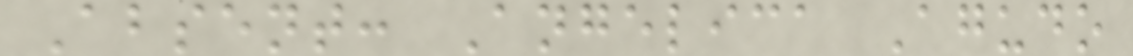Absent: Angelica Agudo
